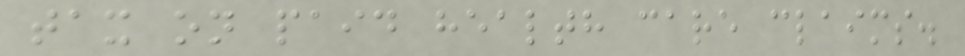tax on paid health care claims.
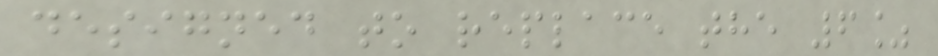designed to replace the 6%
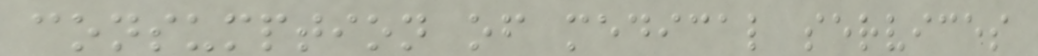consumption of medical services
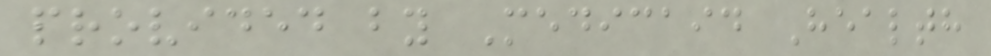provided by Medicaid Health
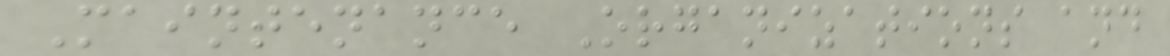Maintenance Organizations and
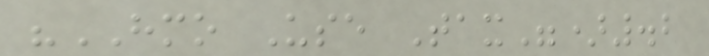"HMO Use Tax").2
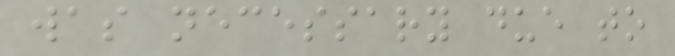was necessary due to
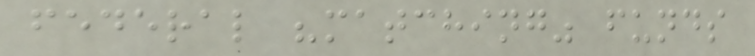federal "matching" funds
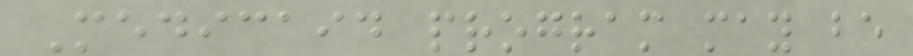Medicaid program may be
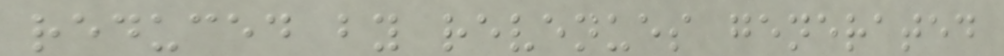reduced by revenues generated
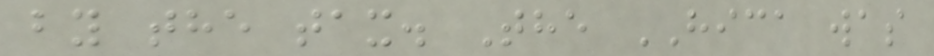by the tax. The HICA was
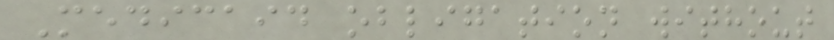Medicaid obligation without
